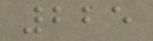225
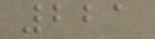221
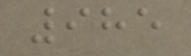985
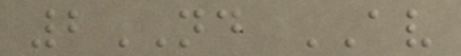2ND AV
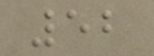52
